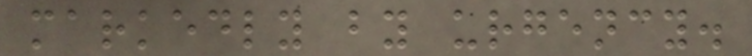markedly by urgency.
